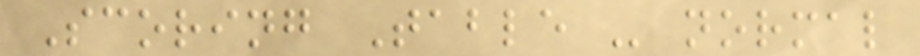Scoring Table - normal
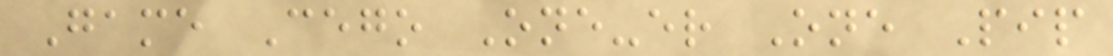Game Cego One-er One Pip
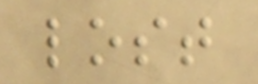lost
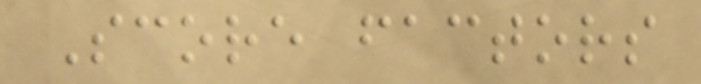Score factors
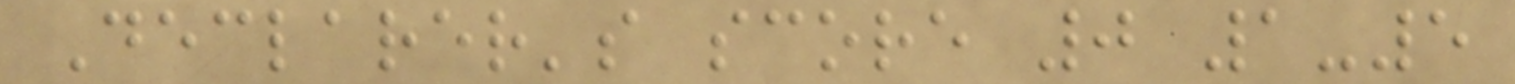Declarer's score 0 1-5
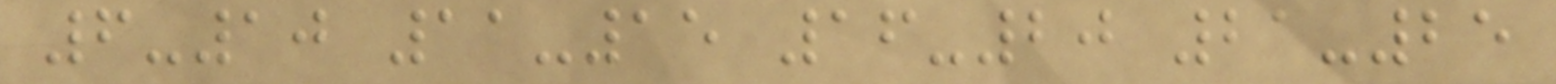6-10 11-15 16-20 21-25
